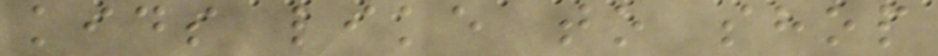kids like to shop
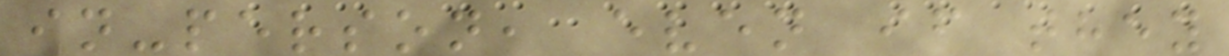in-person, even if they
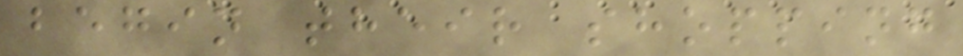begin their shopping
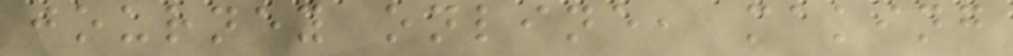journey online, making
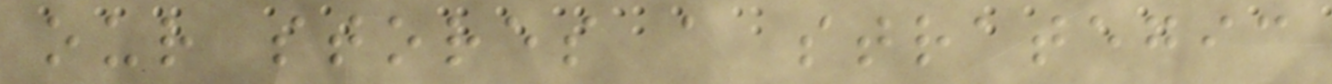our stores a strategic
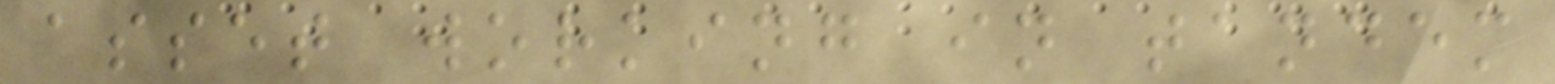asset working in tandem
